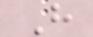H
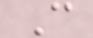C
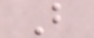B
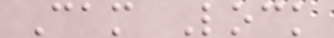Cam Lock
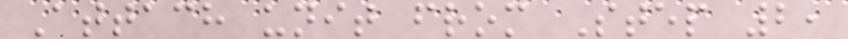Attach unit from Step 2,
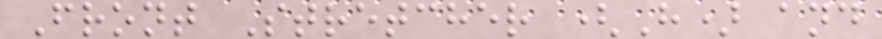Front Stretcher (H) and
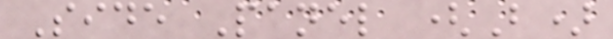Side Panel (B)
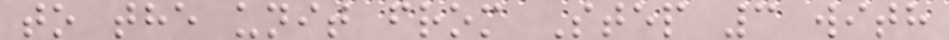to the unit from Step 3 with
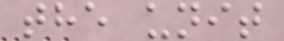the unit
